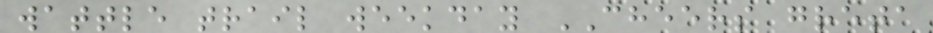wattle trail weekday CHEERS greta
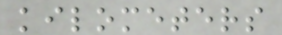kilometers
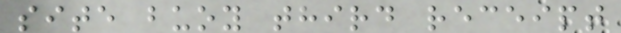site buoy third receipt
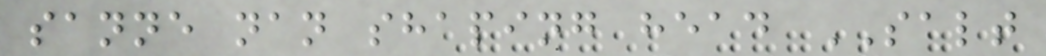sanne nan shaping head SALT
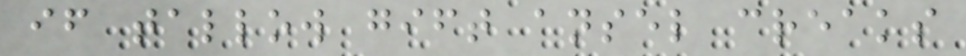if tallow gift ansel creaks
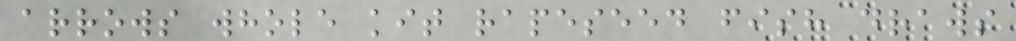arrows whole kit rapeseed fish draws
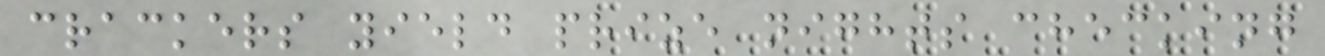crackers yield prize nights checking
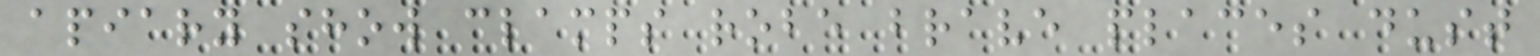apiary show clamps robe brave places dust
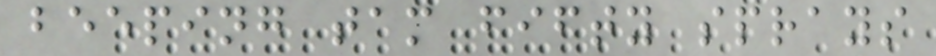beeping tam fifty sprays
